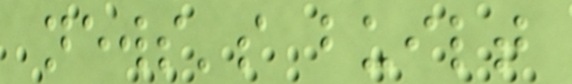news's built
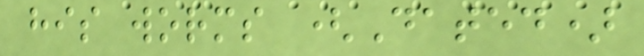his worms (Dated)
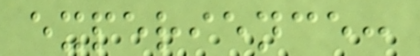experience:
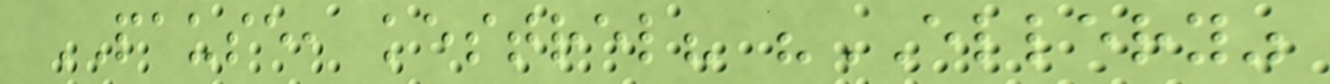PAUSE, kestrel? "ELLERY"
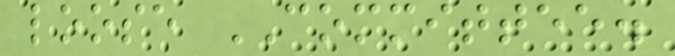loose COMMITTEE.
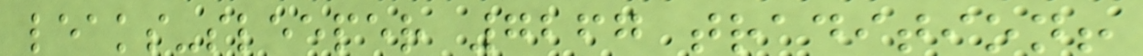leaks-sleeper 7267 tradition!
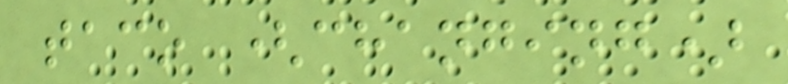taco (changing)
